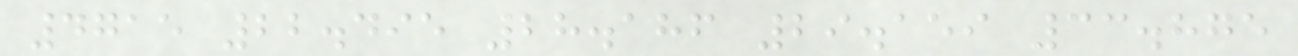4715 22.495 28.186 29.159 33.875
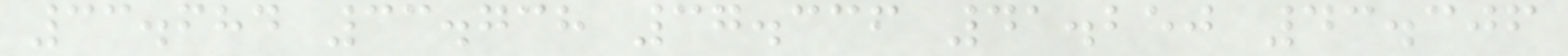33.684 33.738 37.336 41.250 43.306
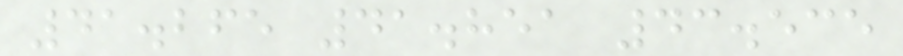41.265 41.851 43.535
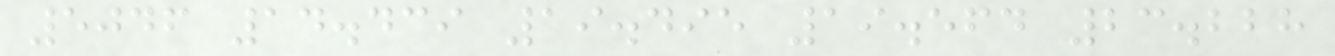5046 14.439 19.495 19.564 23.228
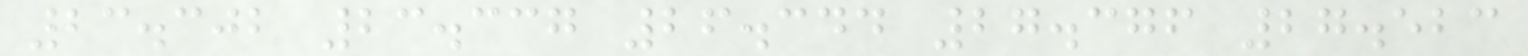23.302 23.337 26.344 27.376 27.523
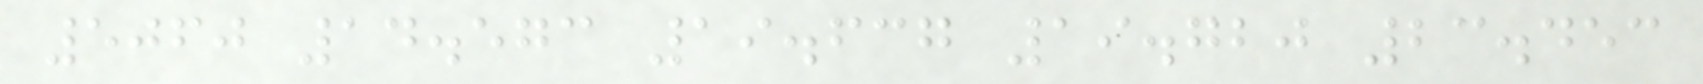5060 14.573 19.637 19.720 23.453
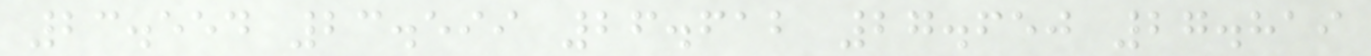23.554 23.599 26.612 27.650 27.819
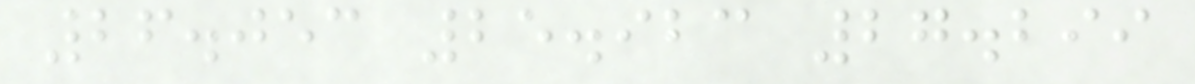26.053 25.923 27.299
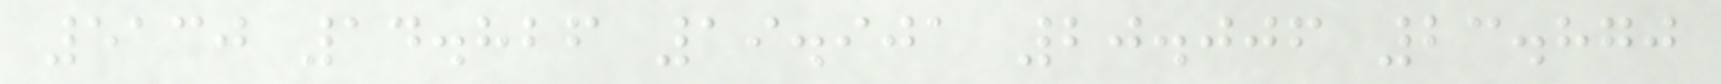5130 14.826 19.901 20.006 23.870
